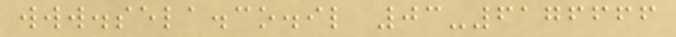www.sela.co.il 03-6176666
